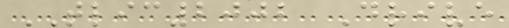TLIC2002 Drive
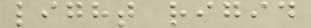light rigid
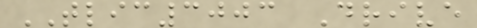TLIC3003 Drive
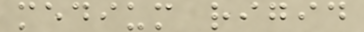medium rigid
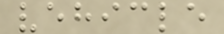vehicle
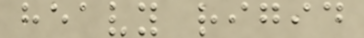heavy rigid
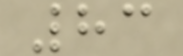83
